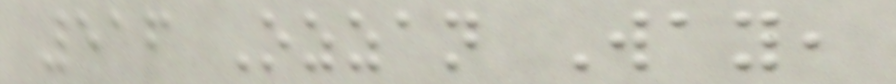516 Ozzan Way,
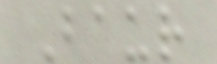Baur
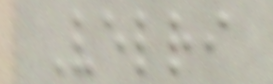Velri
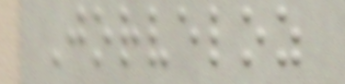Jorveloz
